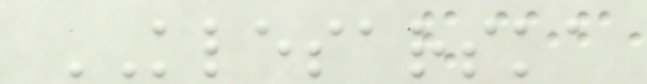KLESARSKA
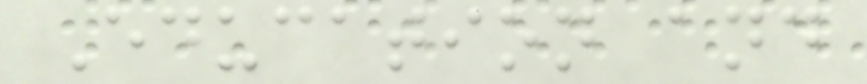Education and
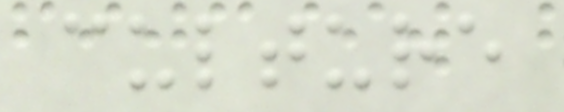culture
